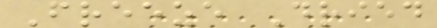Freeze Dried
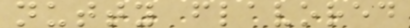nutty flavored
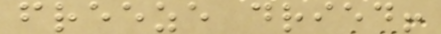freeze dried!
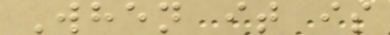When it is
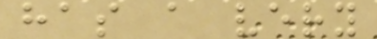has a very
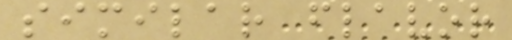similar flavor
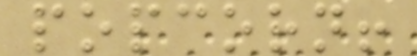popcorn!
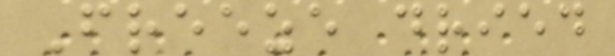Freeze dried
